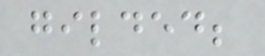gilded;
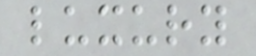luxury
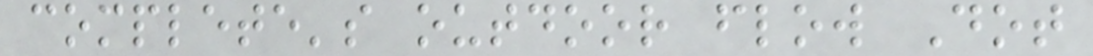complete's outdoor flow Dot
